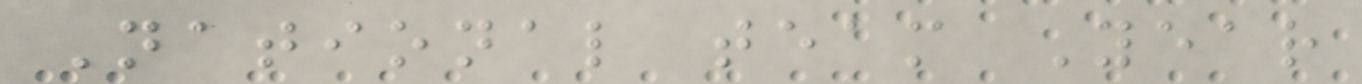National team Year
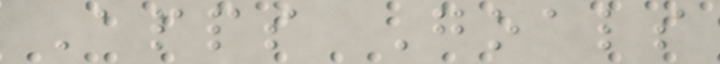Apps Goals
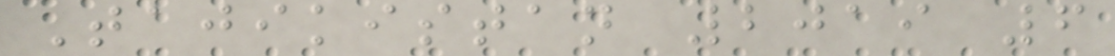Tajikistan 2019 6
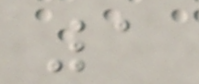1
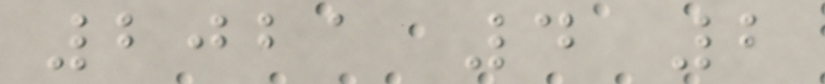2021 4 2
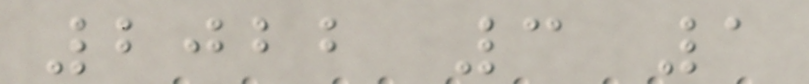2022 3 1
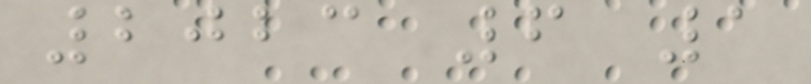2023 6 1
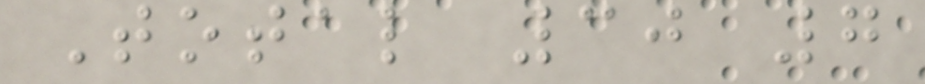Total 30 7
